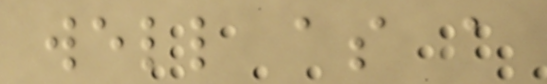well as a
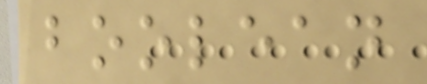boolean
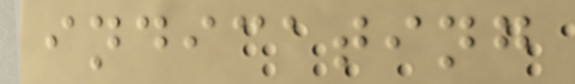indicating
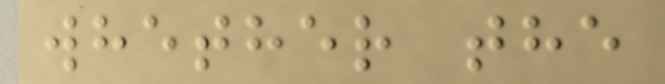whether the
